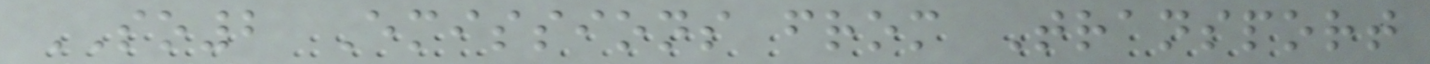SO2 Emissions from Transport
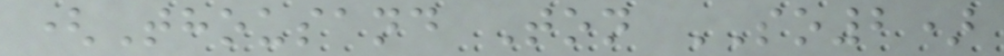(Thousand Ton SO2)
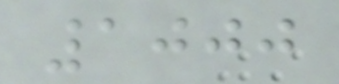1000
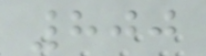800
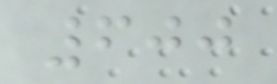600
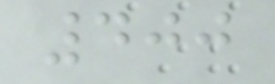400
